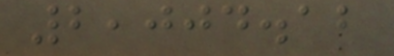2,004.12
